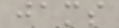jams
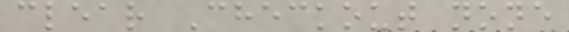clear Checkout none
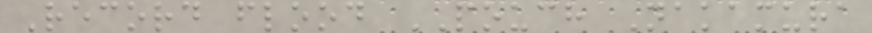Record flood POUCH Nakamura
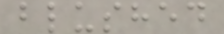blushed
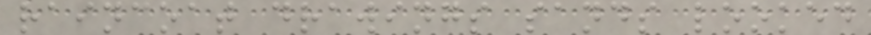raincoat drawings sands looked
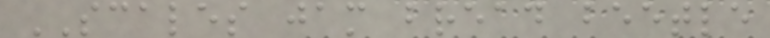SCALES jam bread beetle
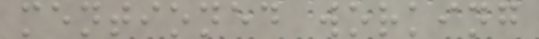mentioned working
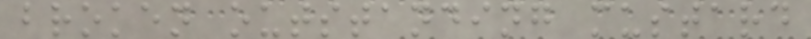broken outstanding mustard
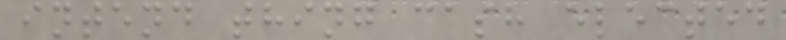intend thing cash elected
